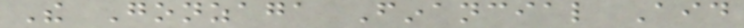The Gonzaga Financial Aid
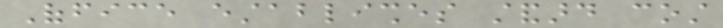Office establishes standard cost
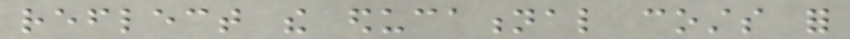reflect the educational costs for
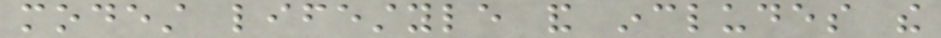modest lifestyle and includes the
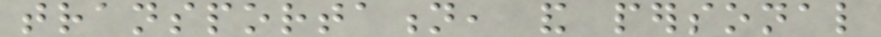transportation, and personal
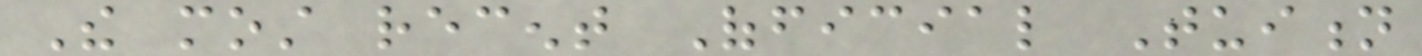The most recent Official Tuition
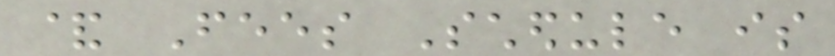& Fees Schedule is
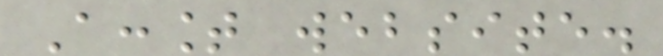Account website.
